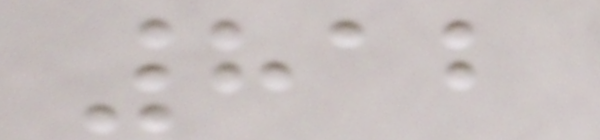812
